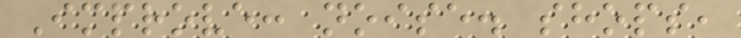Improve: noise. shops,
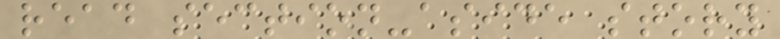read section-aside story
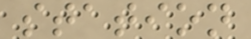station
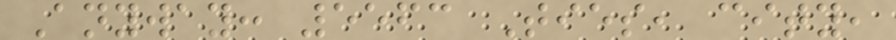Anyway: 5563 Ties, city,
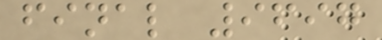final 9697
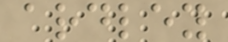ardley
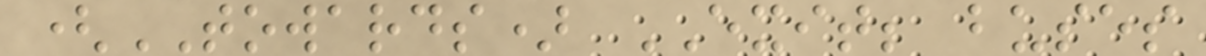(TOWARDS) EXIT; buses
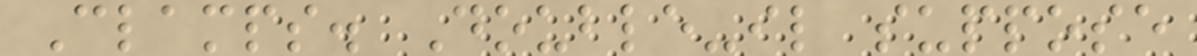Clamps. Double-il suppose
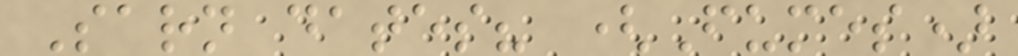Sarn dates? (Fumes)
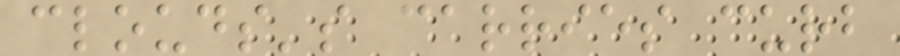clouds's carries curb
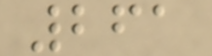261
